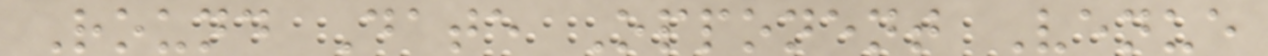Round Date Opponent Venue
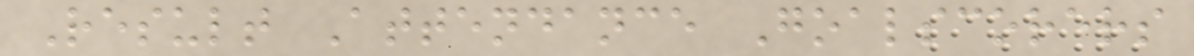Result Attendance Goalscorers
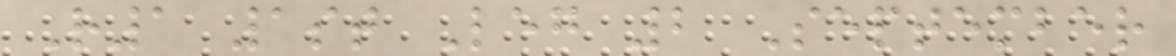R1 1st Leg 2 September
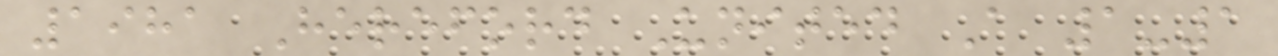1981 Hereford United A 1-1
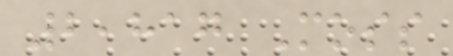2,817 Moss
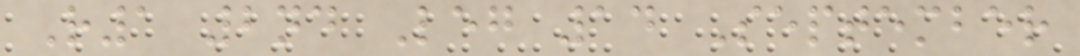R1 2nd Leg 14 September
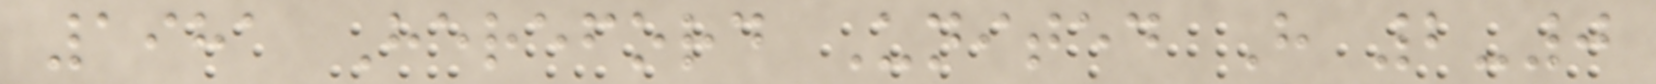1981 Hereford United H 2-0
